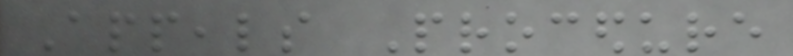Appeals Procedure
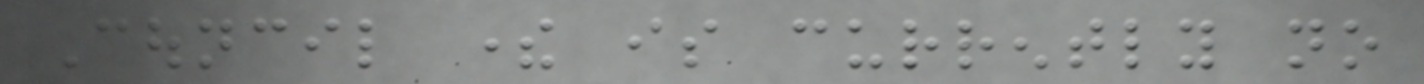Council there is currently no
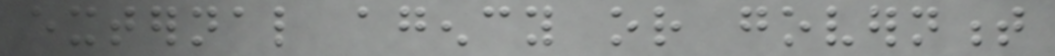external agency or government
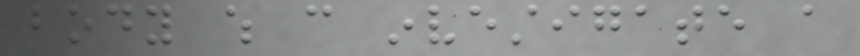body which can investigate a
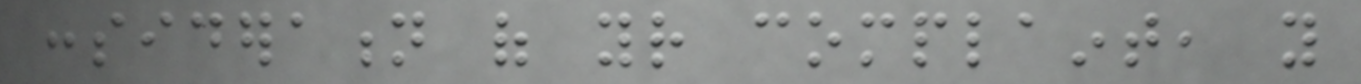consideration of your complaint, you
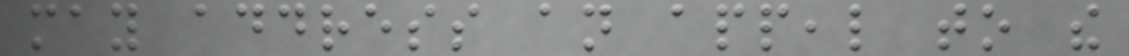may address an appeal to the
